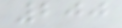200
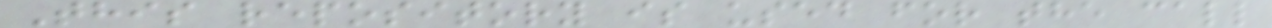This repository is used for the call
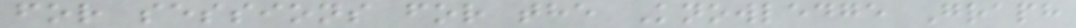for sessions for the Knowledge Graph
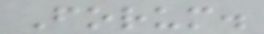Forum.
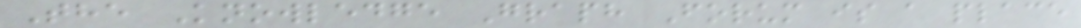The Knowledge Graph Forum is a place
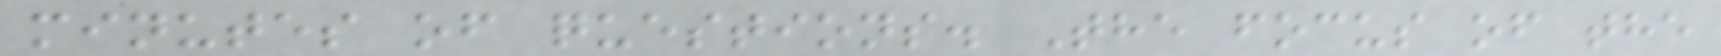minutes of questions. The focus of the
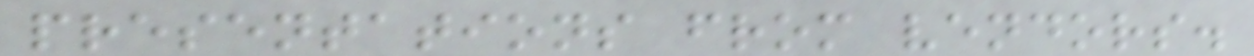presentations from vendors.
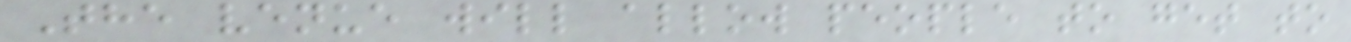The venue will allow people to get to
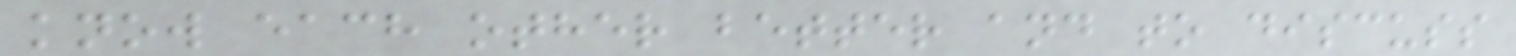know each other better and to discuss
